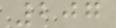207
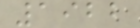1922
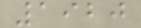1920
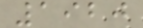1920
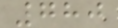780
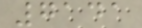7141
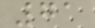71
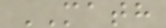MATH
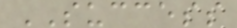SUCCESS
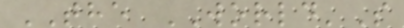THE WORLD'S
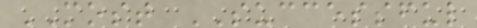MOST SUCCESSFUL
